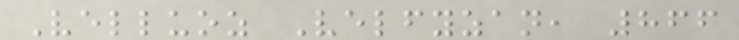Velluoz Velfyzan, 866
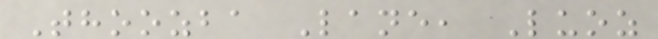Thoozba Lane, Luoz
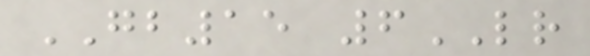GB15 6LR
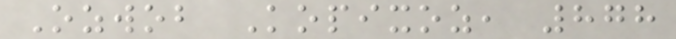Ozwob Kopixoz, 878
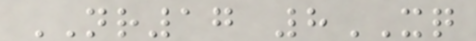NR17 8XQ
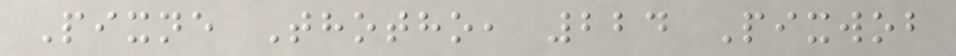Pixne Thotho, 224 Pixwob
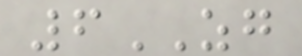6ZG
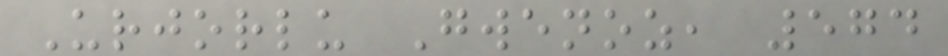Urjorlu Gwenoz, 574
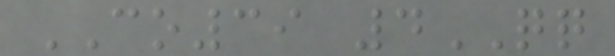CO39 4QQ
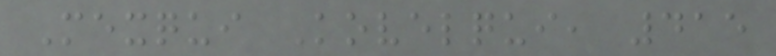Mexqui Kovelqui, 415
